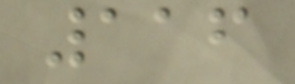116
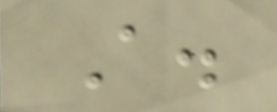A.
